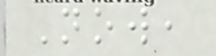Now,
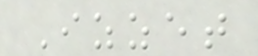Izzet
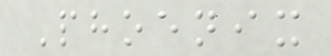Phoenix
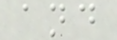and
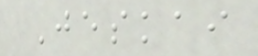Jeskai
